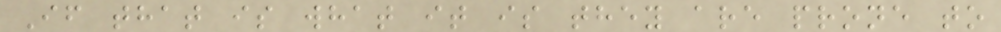If that is what it is they are prone to
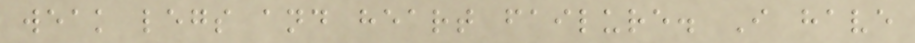weak legs and heart failure. I have
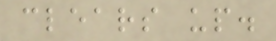clears up.
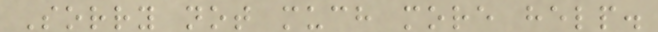Sorry not much more help.
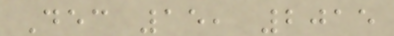Dec 15, 2015
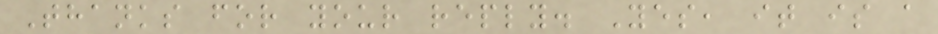Thanks for your reply. Yes, it is a
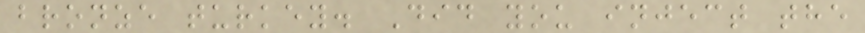bronze turkey. Did you inject the
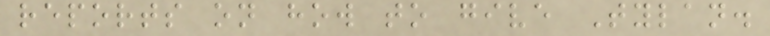reports on how to give Tylan.
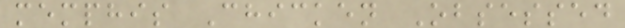memphis Chicken Obsessed
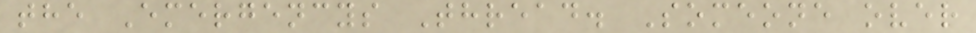the Emergencys Thread. Someone over
